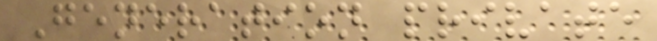Generation private
